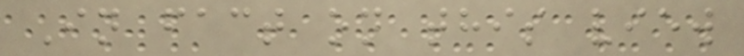In fact on this view
